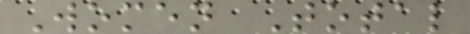Women Total
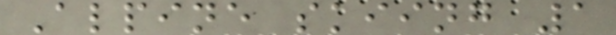Alpine skiing 1
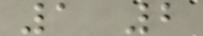1 2
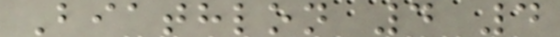Biathlon 4 4
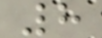8
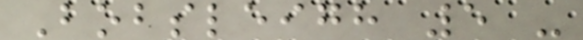Bobsleigh 5 -
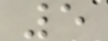5
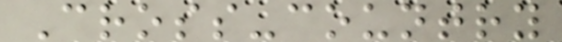Cross-country
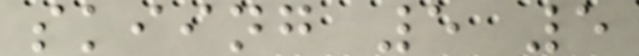skiing 5 5
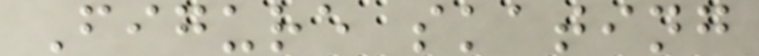Figure skating
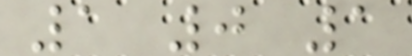1 0 1
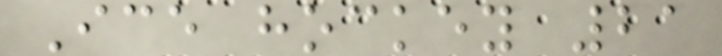Ice hockey 21
